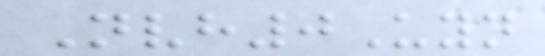Nvh0Uyn
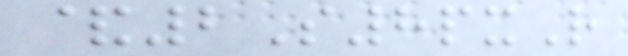&2S8pxR
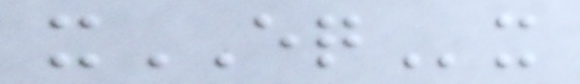xEQx
